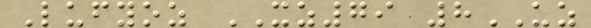Lufyoz XZ79 8UZ
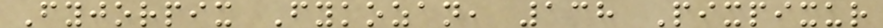Fyjorpix Fykozan, 138 Pixpixur
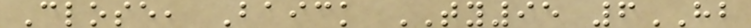Close, Baick TY95 6HB
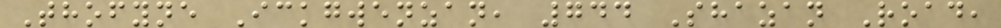Thofyne Ickgwenzan, 744 Shazan Road,
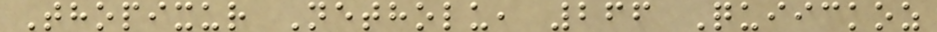Thopixur Netholu, 266 Quiickoz
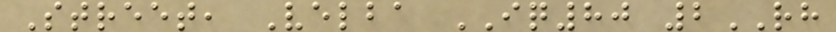Street, Velba IQ80 2RH
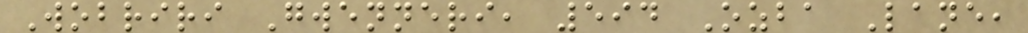Wobriri Gwenneri, 594 Ozba Lane,
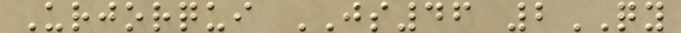Urjorqui JS46 2QY
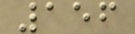156
